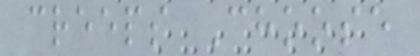creeps Choose
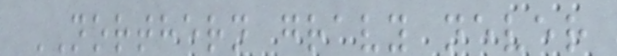NORTHERN gravy never
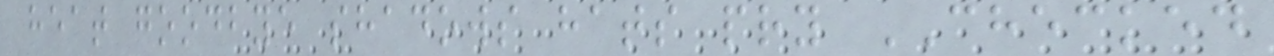heat goodbye shadows hats pry CHECKED
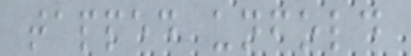tapped unfold
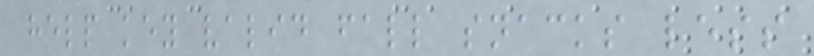help key valid fall snacks less
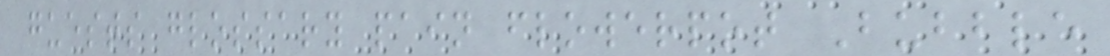guests glossary pain flowerpot Bubble
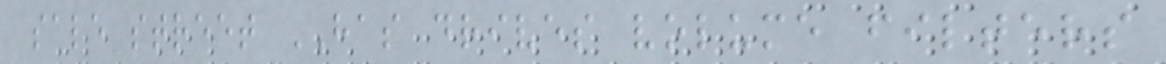sale street HAS drives volume filters
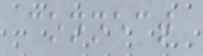connect
